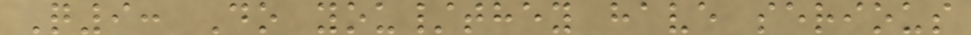Q9: Do you/they have serious
